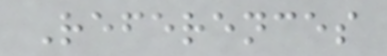References
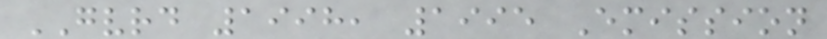GVRD 1998, 1995 Emission
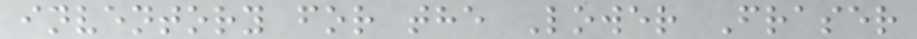inventory for the Lower Fraser
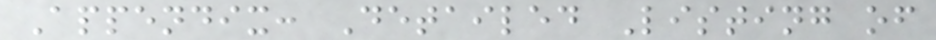Appendix: Detailed Listing of
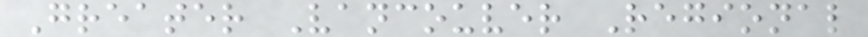Greater Vancouver Regional
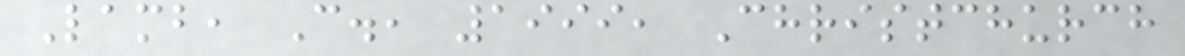Lamb, C., 1999, Christchurch
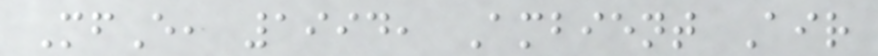MfE, 1994, Ambient Air
